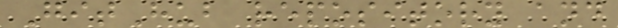GitHub repository and
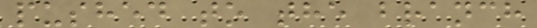pushed to the branch
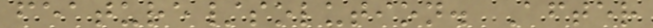feature/solution. After
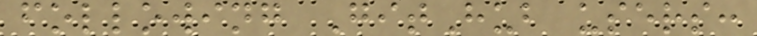following GitHub users:
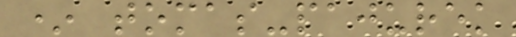* tomas-pajurek
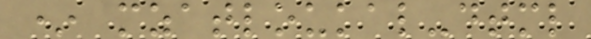* mzatloukal-dtml
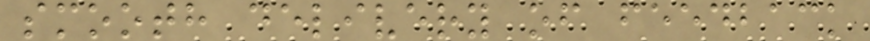smooth delivery of feedback
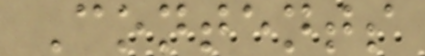Contents
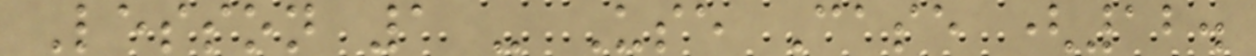Lesson 1 - Use Case (12.
